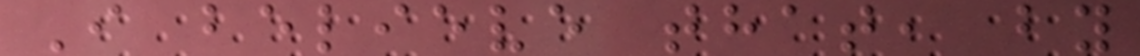I believe that, by
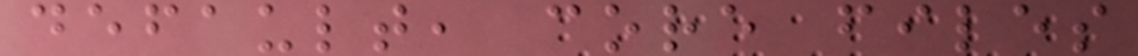default, core files
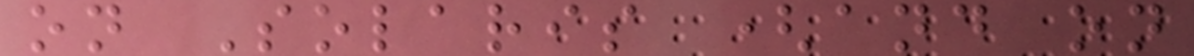on Solaris (and on
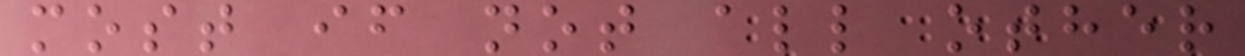most if not all other
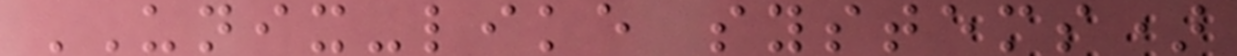UNIX-like systems)
